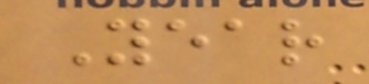Year
